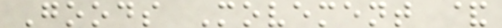Goods Movement &
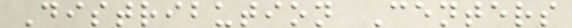Distribution Centers
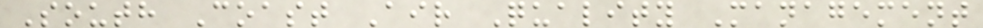South Coast Air Quality Management
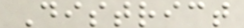District
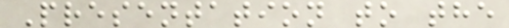Presentation to the
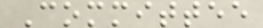Committee
